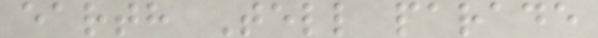earth Tell parade
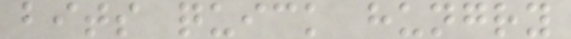bits quick hungry
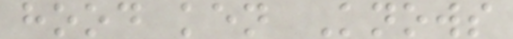hood ken Knows
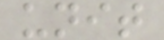unit
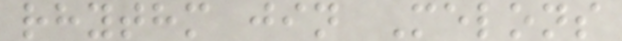rhythm jin Melons
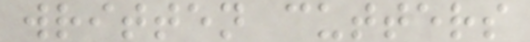written cutters
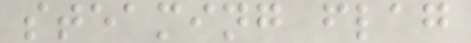steaming flag
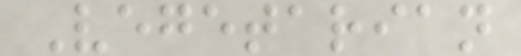Vegetarian
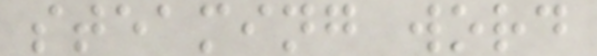steaming word
